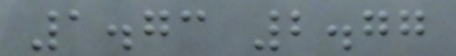1.73 2.77
